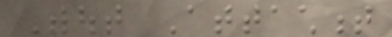Without Attachment
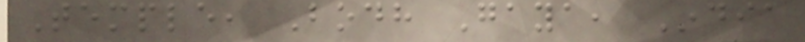Temple, Bodh Gaya, India
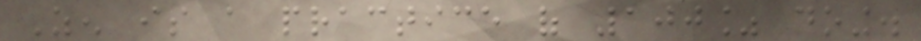Zen is a practice of 100% doing.
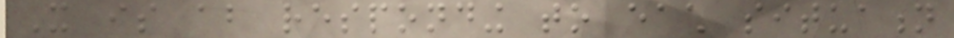It is about responding to each situation
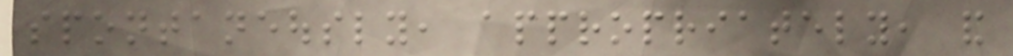spontaneously, appropriately, and
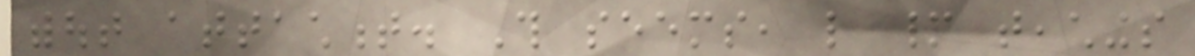without attachment. This seems, like many teachings
